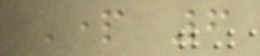Part 6
